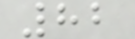82
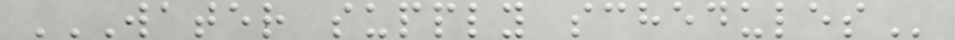WATER SUPPLY SCHEDULES
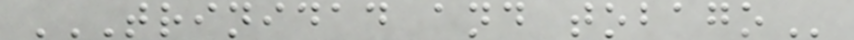TRINIDAD AND TOBAGO
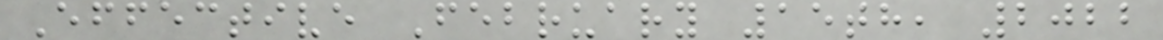Effective February 15th, 2022
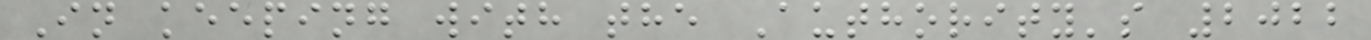In keeping with the Authority's 2022
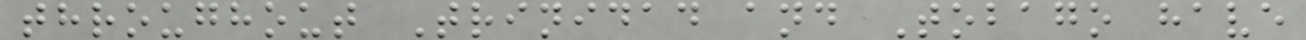throughout Trinidad and Tobago have
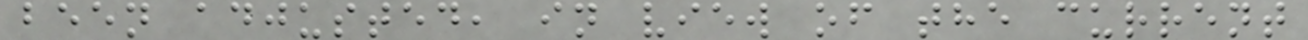been adjusted, in view of the current
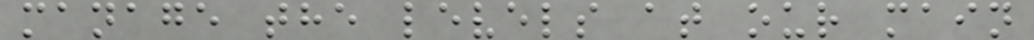manage the levels at our main
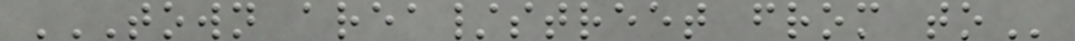TOWN AREA/STREET FROM TO
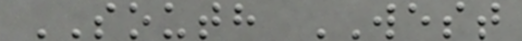SOUTH WEST
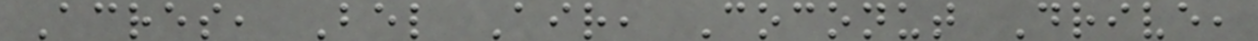Acres, Bel Air, Coconut Drive,
